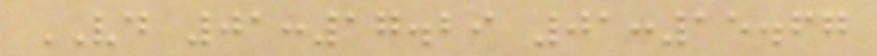VD 01:17.29 01:15.67
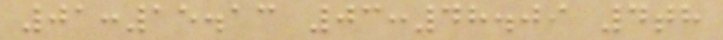01:15.13 03:48.09 4th
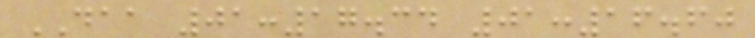DAA 01:17.34 01:16.60
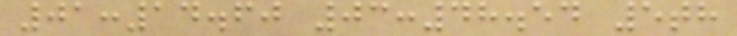01:14.60 03:48.54 5th
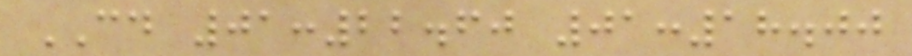CD 01:22.60 01:18.00
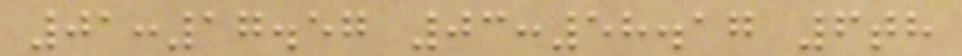01:17.57 03:58.17 6th
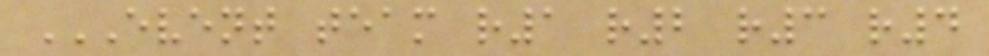EVENT TEAM R1 R2 R3 R4
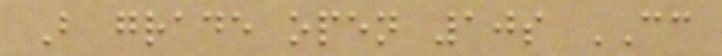B grade open 10s CC
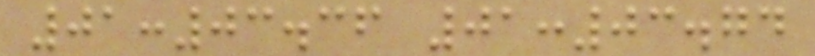01:03.36 01:03.74
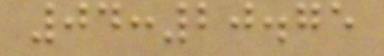04:20.75
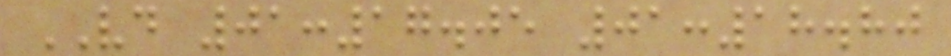VD 01:17.05 01:18.80
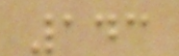143
